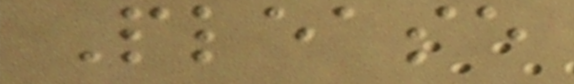Please
